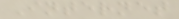Internet
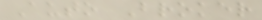Auto Broker
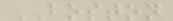BOSTON
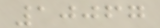10067
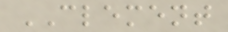CLEMENT
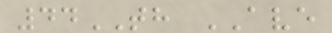44TH AVE
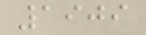1909
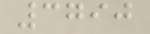3790
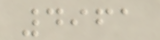4961
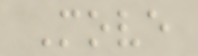Move
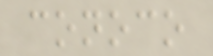conoco
